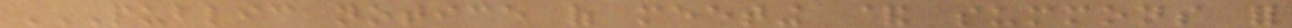PUBLIC NOTICE OF MEETING & SUMMONS FOR
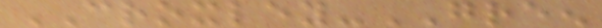CROXLEY-GREEN
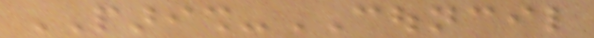PARISH-COUNCIL
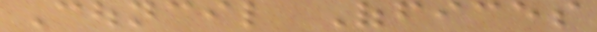Council Offices
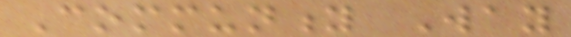Community Way
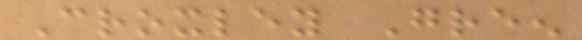Croxley Green
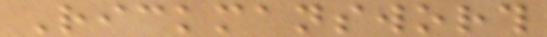Rickmansworth
